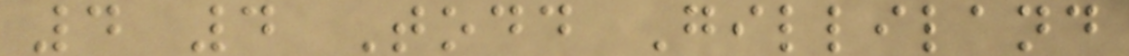4 4 Todd Gilliland
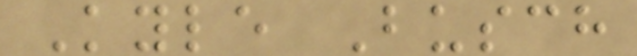Kyle Busch
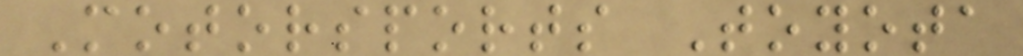Motorsports Toyota
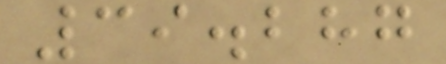39.287
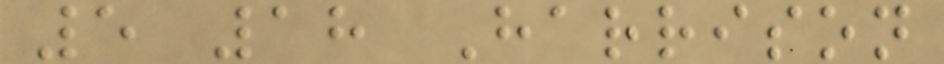5 18 Harrison
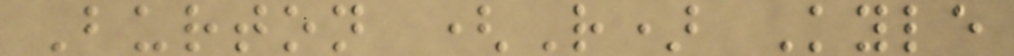Burton (R) Kyle
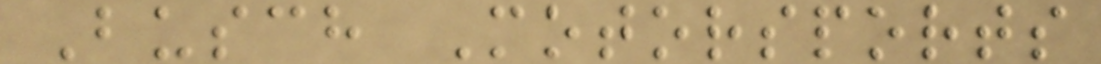Busch Motorsports
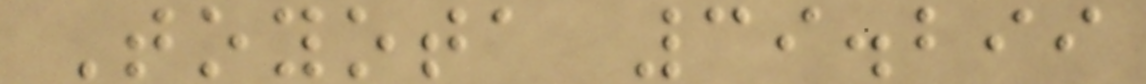Toyota 39.299
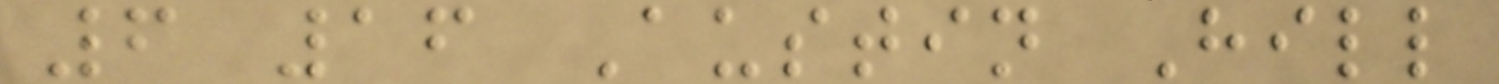6 16 Austin Hill
